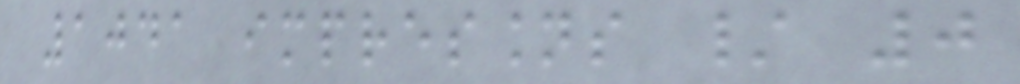1041 impressions / 0
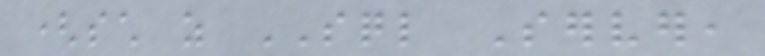(such as SQL Server,
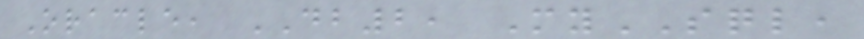Oracle, DB2, MySQL,
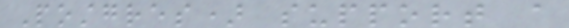Postgres) support a
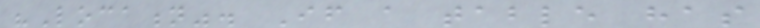"Location". If a table has
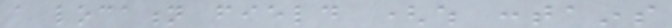a location field (which contains
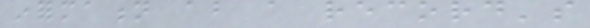information about a record's
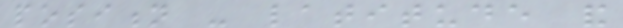position - latitude and
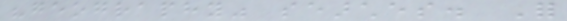"geography" searches. For
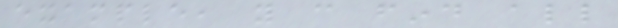example, you can find all
